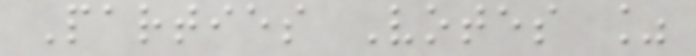Parties Votes %
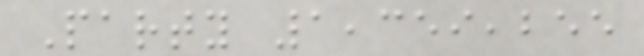Party 1,359,255
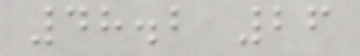48.2 26
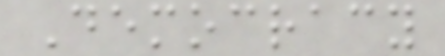Democracy
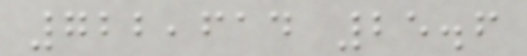722,614 25.6
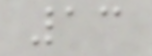13
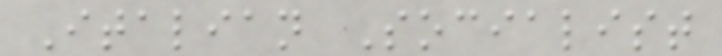Italian Socialist
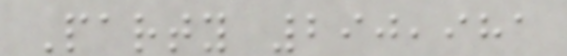Party 290,981
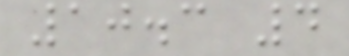10.3 4
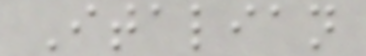Italian
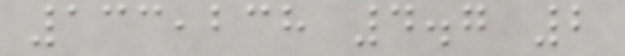133,238 4.7 2
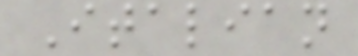Italian
